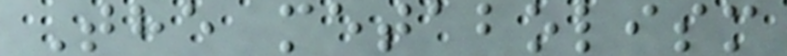The metabolism
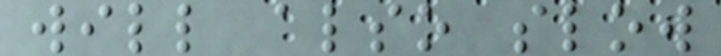will also slow
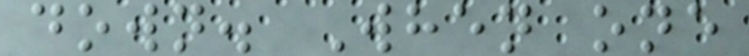down. When one
